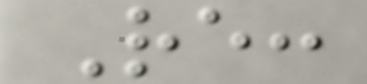Re:
